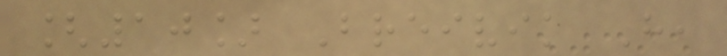[10] Breivik H,
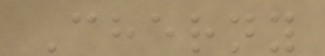Cherny
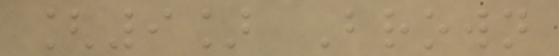[9] Brown
